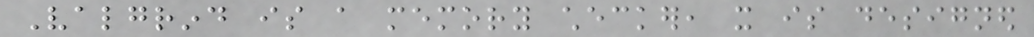Valgrind is a memory checker, it is designed
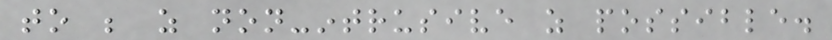to be as non-intrusive as possible.
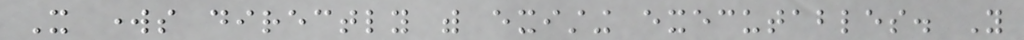It works directly with existing executables. You
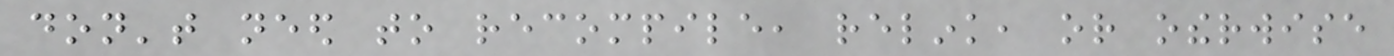don't need to recompile, relink, or otherwise
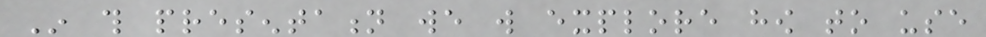In this presentation we will explore how to use
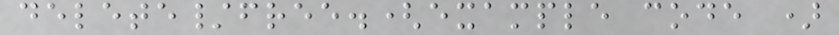delete/free.(example code )
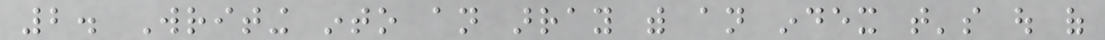2. Writing into an array with an index that's out of
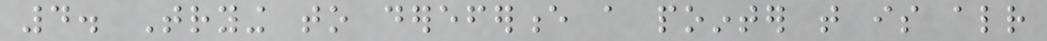4. Trying to dereference a pointer that is already
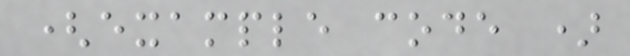(example code )
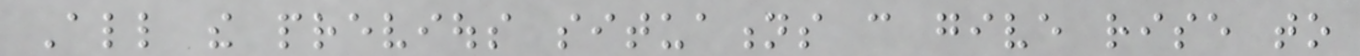All the previous situations can give rise to
